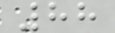88
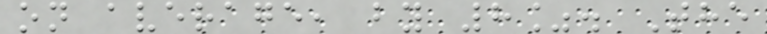on average, by 8%. The
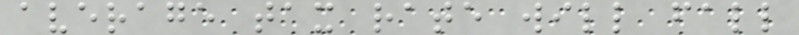average tax rate will fall
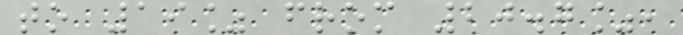to 19% from 20.7%,
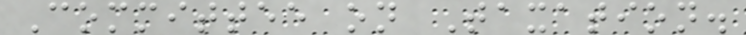Committee on Taxation.
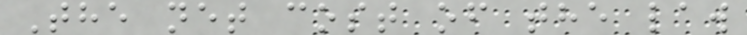The net cost of the law
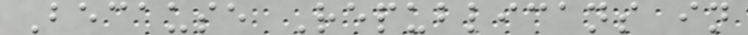Because Republicans in
